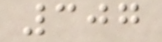307
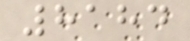8184
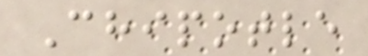Chipotle
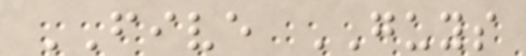FIVE GUYS
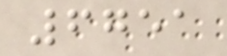6751
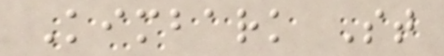Kimbark St
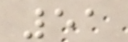51
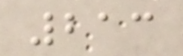213
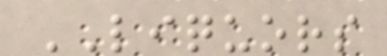LIQUORS
